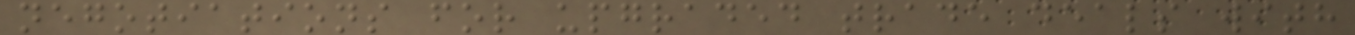negotiations for upgraded trade deals with
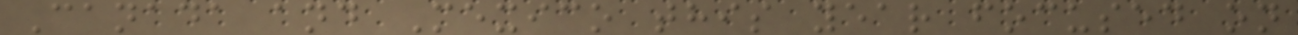Canada and Mexico this year focused on
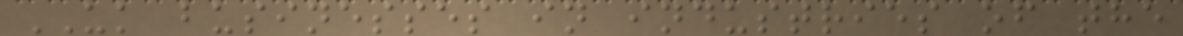UK businesses in industries of the
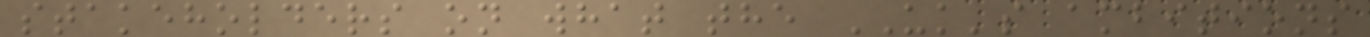stakeholders on what the UK's ambitions
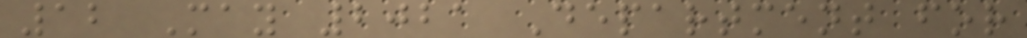12 May 2021 Department for
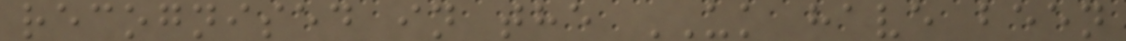recognised in the UK have been
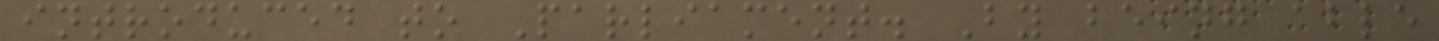introduced to Parliament. By being able
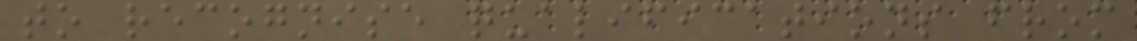to recognise qualifications from
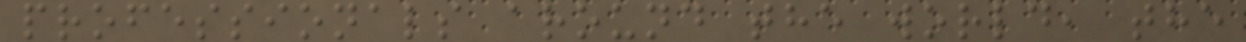professionals around the world, the
